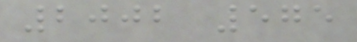2002 575
